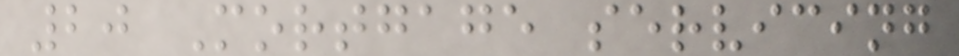20 Mortgage servicing
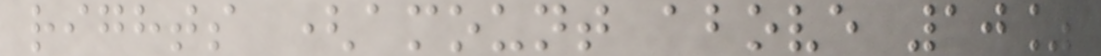rights (amount above 10%
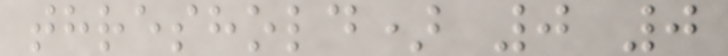threshold) 0 0
